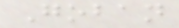Goban
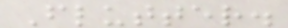Flutter.
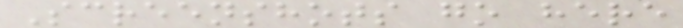Screenshots go here
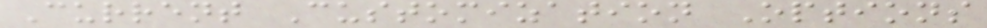Current Customization Options
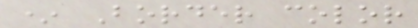* Border color
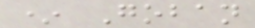* Goban
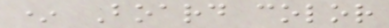* Board color
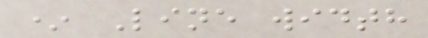* Line width
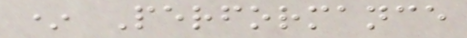* Performance
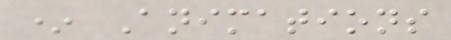* Animations
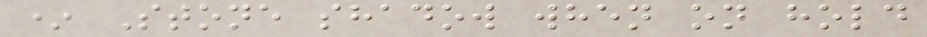* Stone shadow when on hold
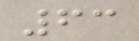63
